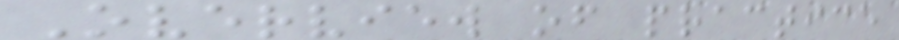Overview of practice
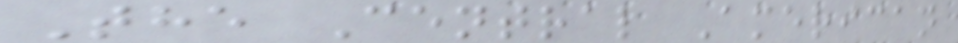The Central American
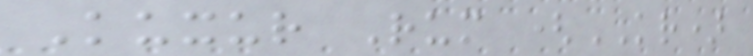Kuxur Rum (KR)
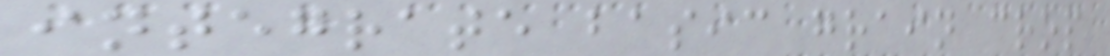integrate basic grain crop
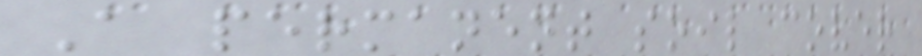A permanent soil cover
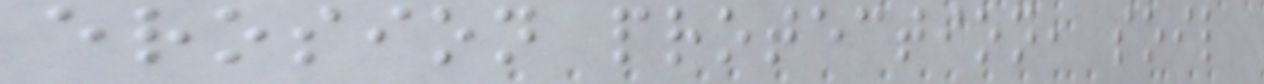erosion protection, soil
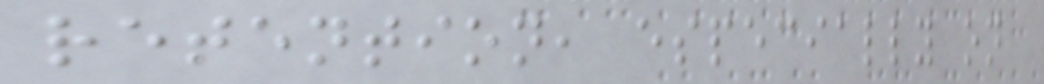retention, especially on
